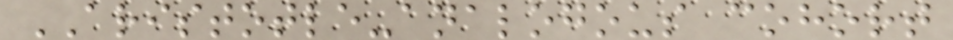ARISTOTLE-analogous cohort
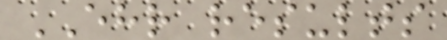EHR results
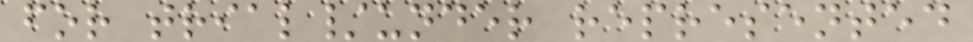for trial/under represented
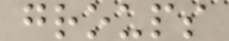groups
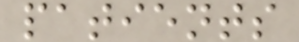patients
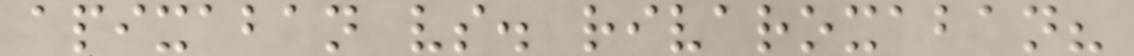apixaban vs. rivaroxaban?
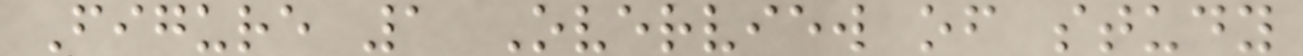Figure 1 Overview of study
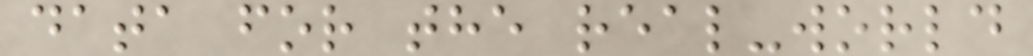data for the real-world
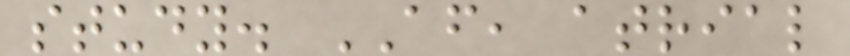study. AF, atrial
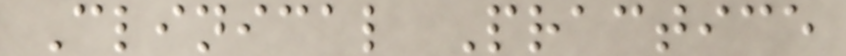Clinical Practice
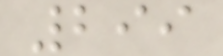299
